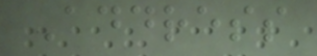Address
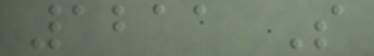1211 S
